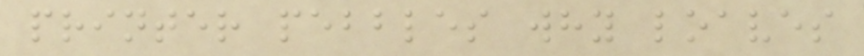printer pebbles why loaves
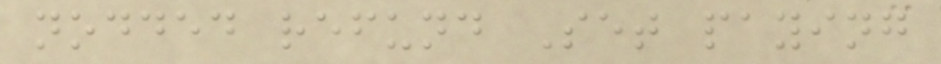nodded refund Set paying
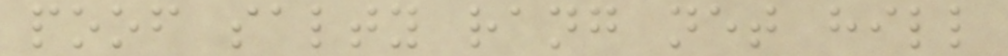poof salty rang net hill
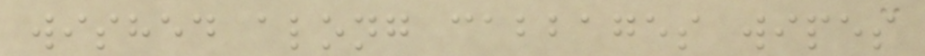wished along cabbages wipes
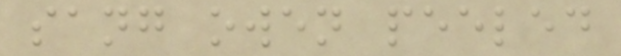sang owen peeled
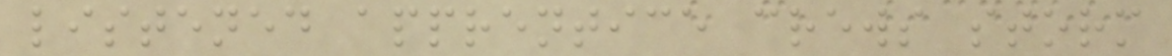listened apprentice crews storm
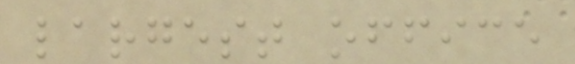largest office
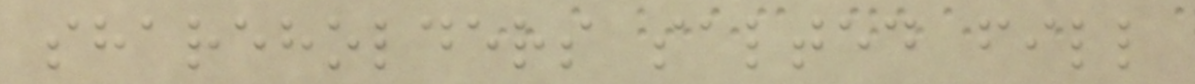shareholders salted fill
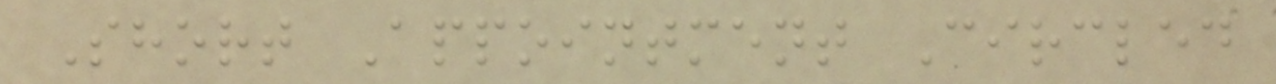Short Appointment Circled
